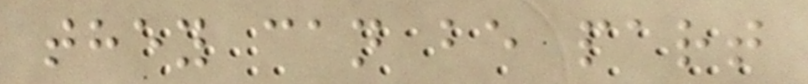they can be part
